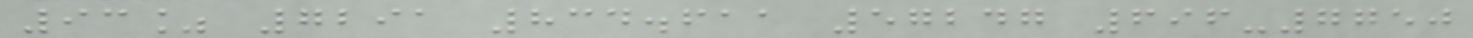93% 7291 834.611 57247 696-7750
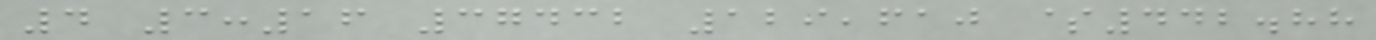4 3:16 37432 129,610 $442.88
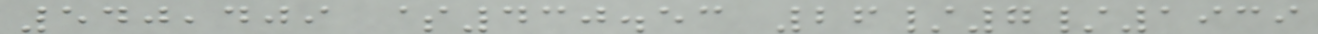540,409 $430.53 26/7/1939
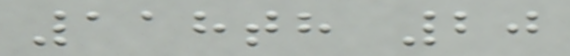118th 20
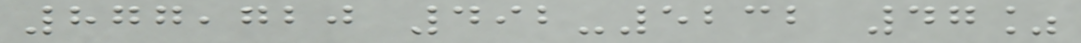877,720 492-5232 47%
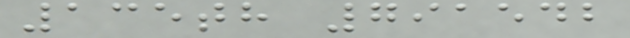135th 791542
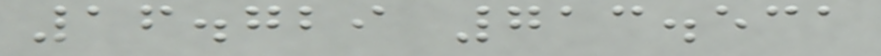16.729 713.531
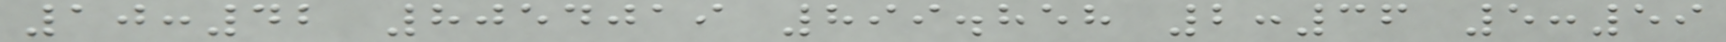10:42 8054019 899.858 2:36 5:59
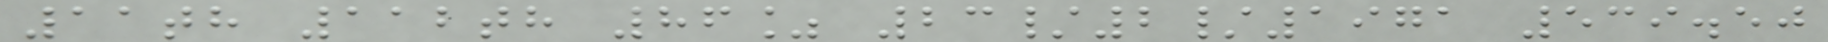11th 112th 86% 23/2/1971 539.50
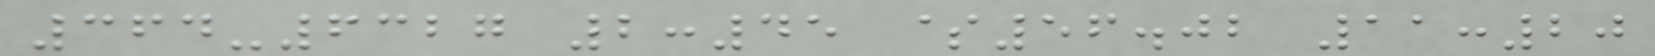364-6327 2:45 $56.02 11:20
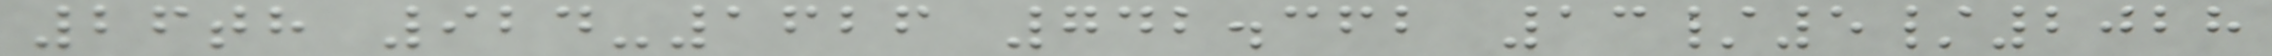26th 924-1626 742.362 13/5/2028
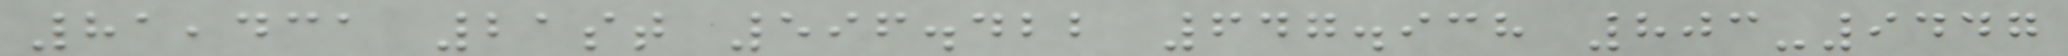81,431 21st 596.422 647.938 803-9447
